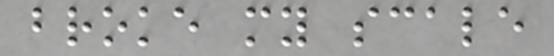broke my scale
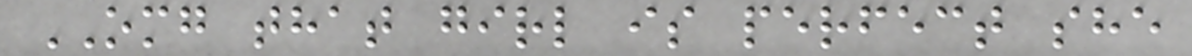OMG that girl is perfect she
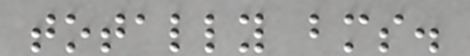totally bms.
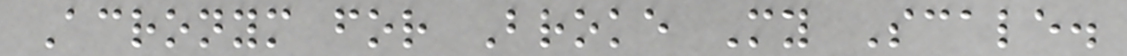Acronym for Broke My Scale.
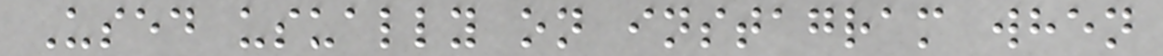Used usually on instagram when
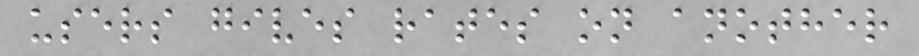users gives rates on another
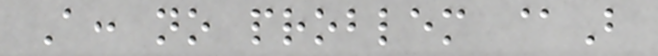A: no problem @B
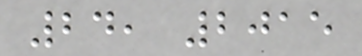24, 2015
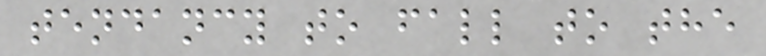tendancy to fall to the
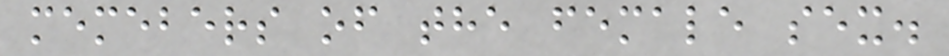memebers of the female sex.
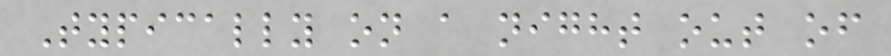Typically on a night out of
